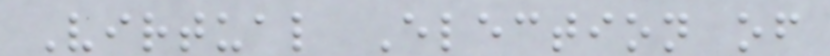Virtual Election of
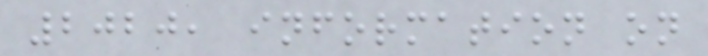2020, information on
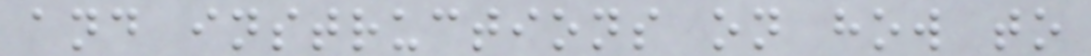and instructions on how to
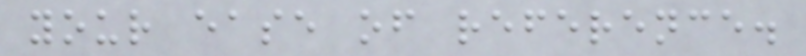your ease of reference.
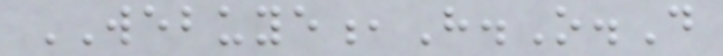WEBUYE,H.O.D
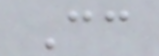Cc
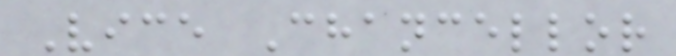Vice Chancellor
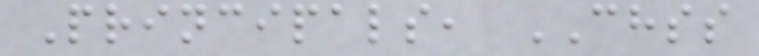Principals, CHSS
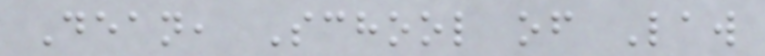Dean, School of Law
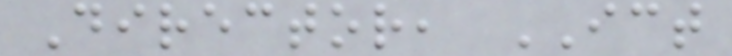Director, ICT
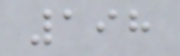198
